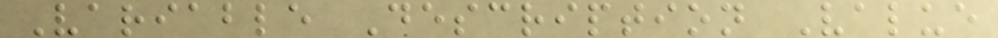Variable Description Value
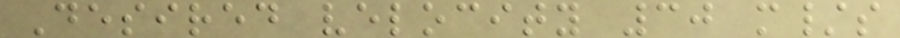Desired velocity 30 m/s
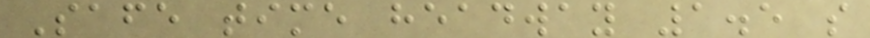Safe time headway 1.5 s
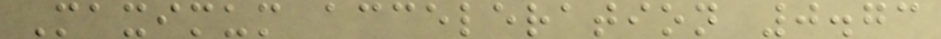Maximum acceleration 0.73
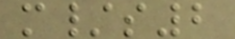m/s2
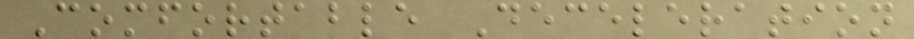Comfortable Deceleration
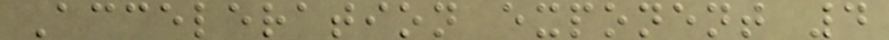Acceleration exponent 4
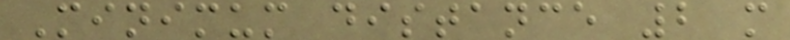Minimum distance 2 m
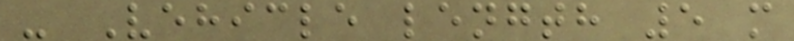- Vehicle length 5 m
